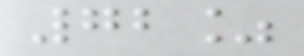72%
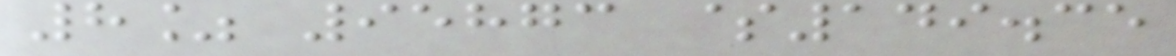8% 95873 $149.35
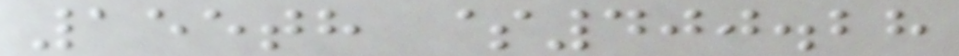155th $400.28
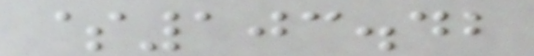$103.42
